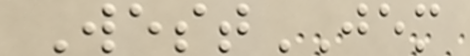WestJEM
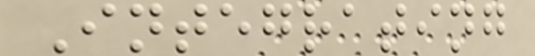Integrating
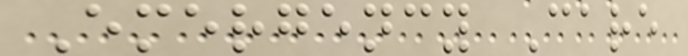Emergency Care
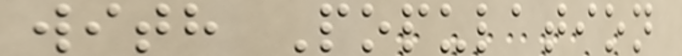with Population
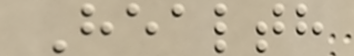Health
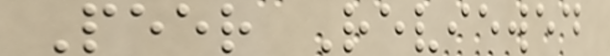Peer Reviewed
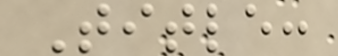Title:
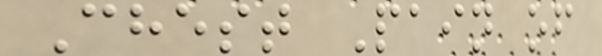Chest Pain of
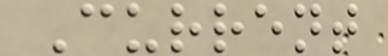Current
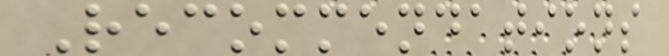Recommendations
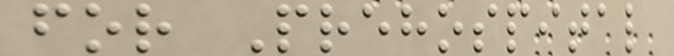for Prehospital
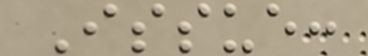Issue:
